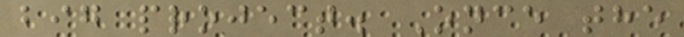big project. Once the
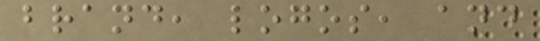brand, logos, and
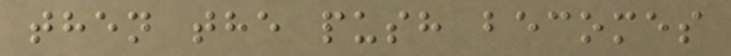then the push becomes
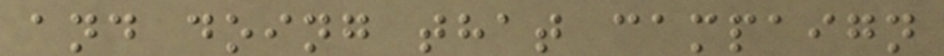and doing that campaign
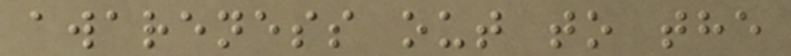awareness out to the
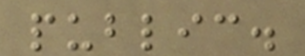public.
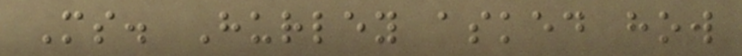Ms. Hurley asked how
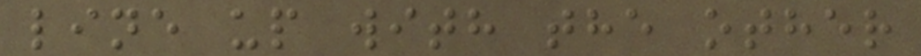line up with the other
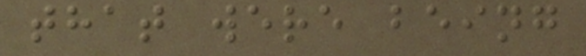that were being
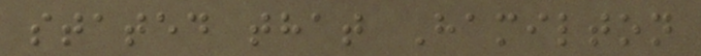stated that Hamilton
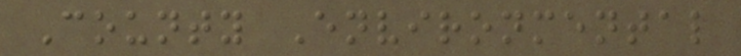County Environmental
